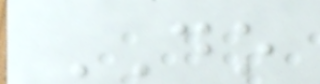DO
